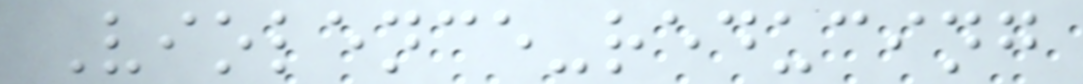Violence-reducing
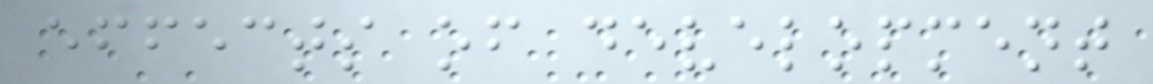effects of development
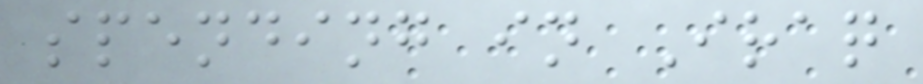spending in Iraq
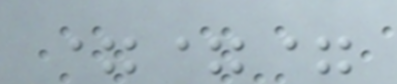===
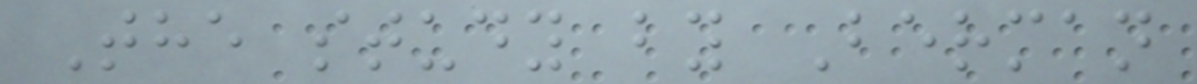The study by Berman
